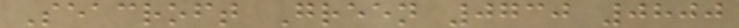Seacroft Green 0730 0800
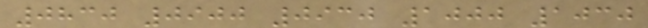0830 0900 0930 1000 1030
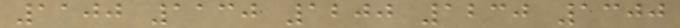1100 1130 1200 1230 1300
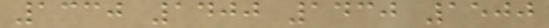1330 1400 1430 1500
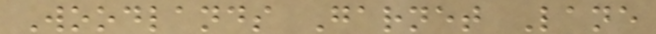Woodlands Garnet Lane
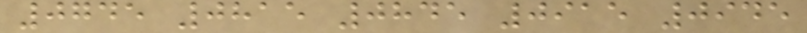0745 0815 0845 0915 0945
